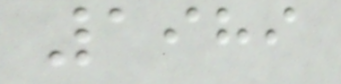1989
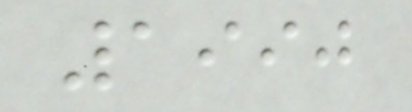1990
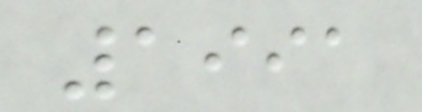1991
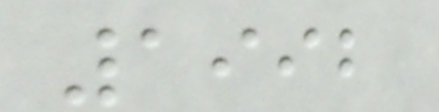1992
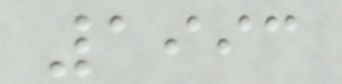1993
